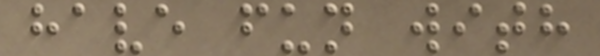have fun with
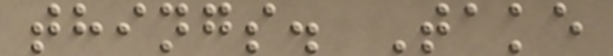things. Take
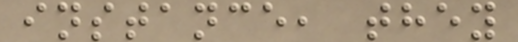instance, they
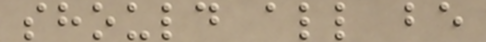should all be
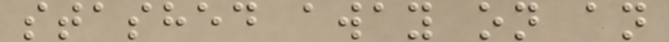stashed away on an
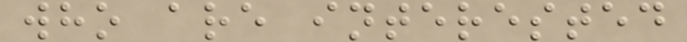who are interested
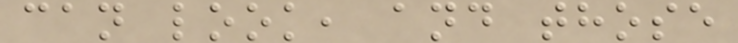can look, and those
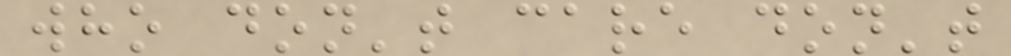who don't care don't
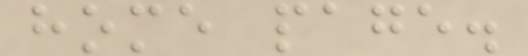home page.
